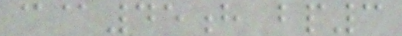c@45h bp3
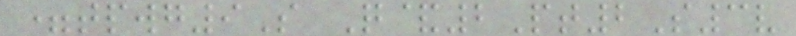=tpwg9S Q&2Pt2S3v
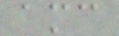amc
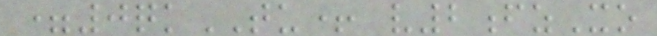=0qkTU+ v2fzXo
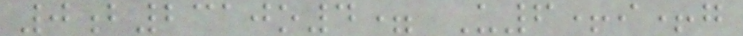0b2310o4= U6+i+g
